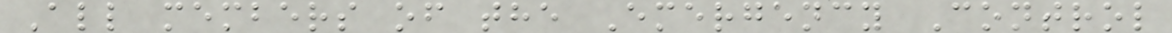All members of the Emergency Control
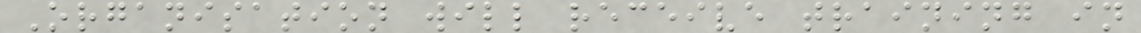Organisation will receive training in
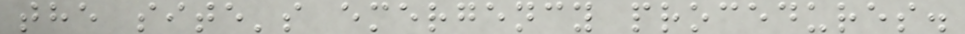the site's emergency procedures.
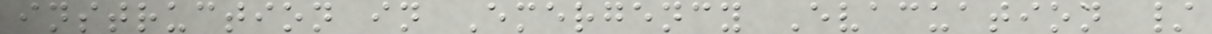instruction in Emergency Evacuation /
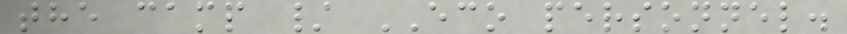the camp / ECO personnel.
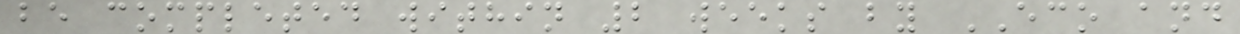be completed within 2 weeks by ECO and
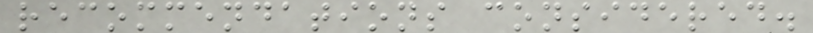recommendations considered.
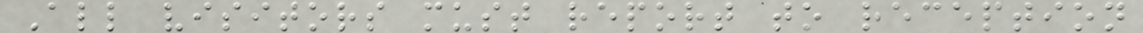All visitors must report to reception
